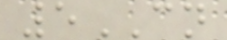5CN
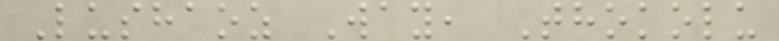Lushaoz Way, Thokolu
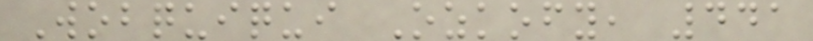Wobquiqui Ozkofy, 441
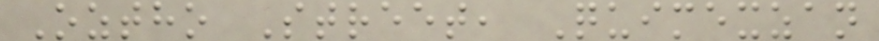Oztho Street, Quimexzan
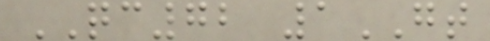QC72 1GT
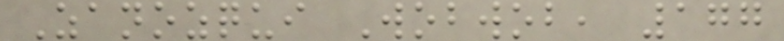Zanozqui Wobwob, 177
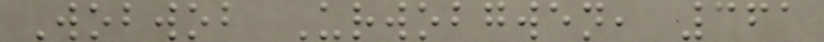Wobwob Urwobgwen, 361
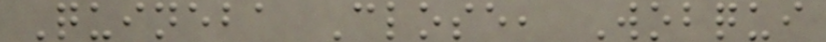Quineba Close, Wobqui
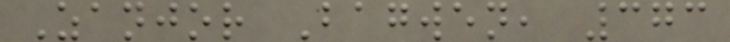Zanjor Bagwen, 373
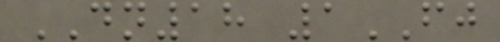DN18 1FJ
